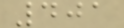401
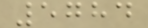5784
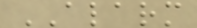ALARM
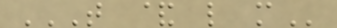T & L M
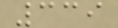339
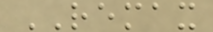REMAX
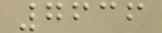7636
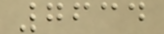7634
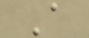A
